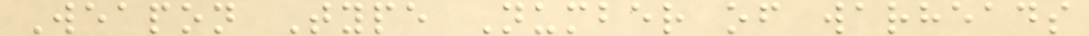Weapon Type Number of warheads
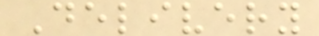Delivery
